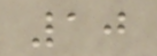10
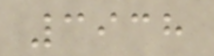3938
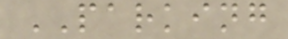PARKING
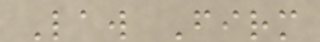Law Firm
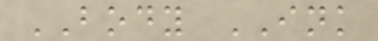BODY INK
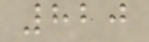820
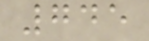745
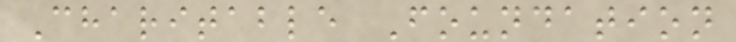Charitable Foundation
